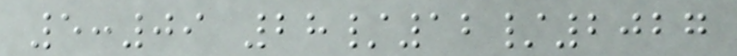5:09 28/12/2027
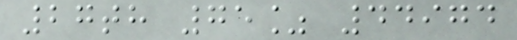27th 75% 44974
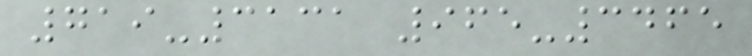719-3131 965-3465
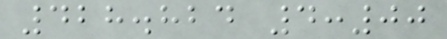428.824 4:00
